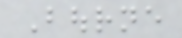Bourne
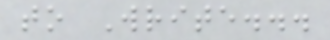to Write...
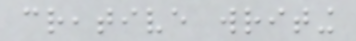creative writing
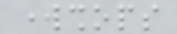workshops
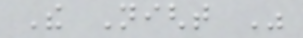The Night Was
